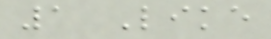1 Like
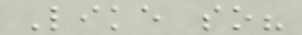Like so?
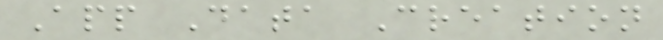App Data Creation
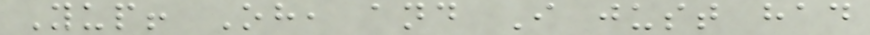Yup! Oh, and I just had
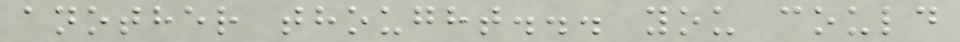another thought... you could
